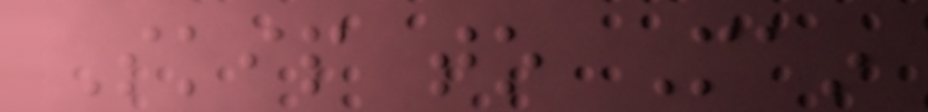Skip to Main
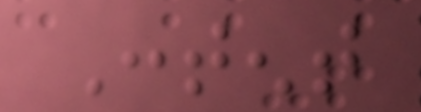Content
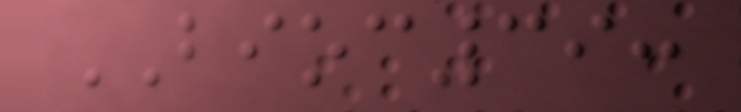BIOC39:
